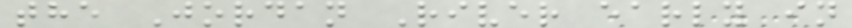the Jordan River early in
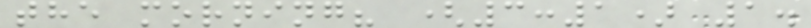the morning? (3:1) 1.
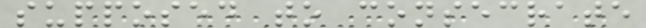supposed to consecrate
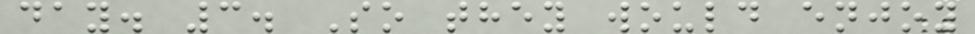day. 3. So they would enjoy
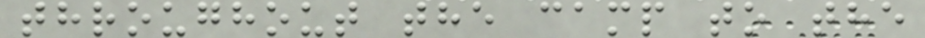throughout the camp to the
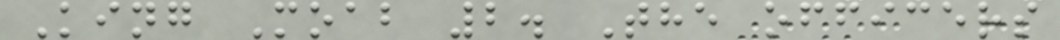King Moab 2. The officers
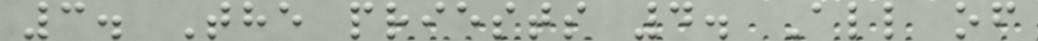3. The priests 4. All of
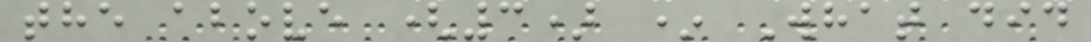the above (3) * What did
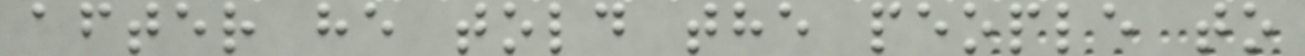after he told the people to
